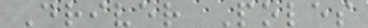Driver Poles
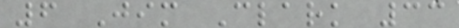6 Jim Clark 33
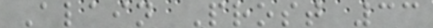Alain Prost 33
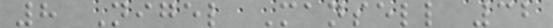8 Nigel Mansell 32
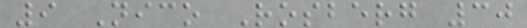9 Nico Rosberg 30
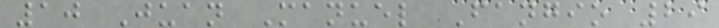10 Juan Manuel Fangio 29
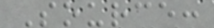Source:
